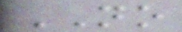NO
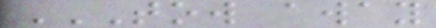TOW AWAY
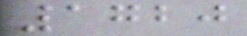1720
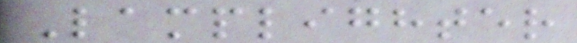Lamplighter
